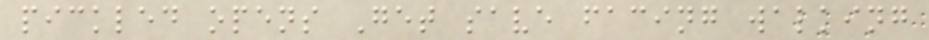pickled opens Get save facing walking
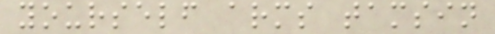yourself arms tamsin
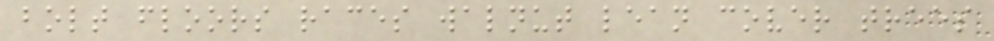bolt floors races walnut lean cover trees
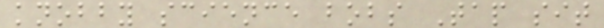knobby science bobs Tap sit
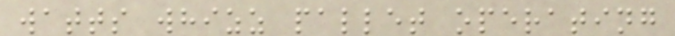watts whizz pallet operating
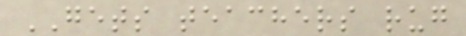GETS teachers rug
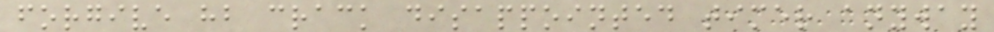forgive hb crack disappointed timer anyway
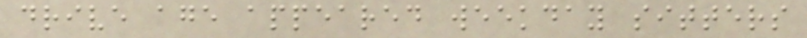drive age appeared weekday sitters
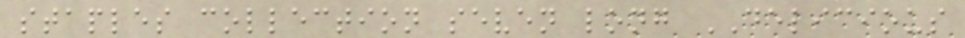staples collection seven long DELICIOUS
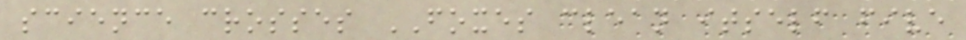science crosses FOXES clean itself five
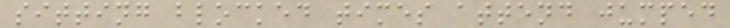sitting blocked times attend jumped
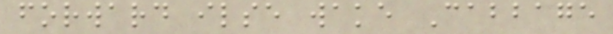forward ilse wake Cabbage
